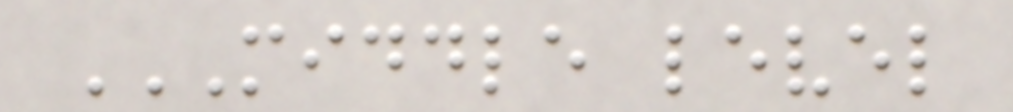MIDDLE LEVEL
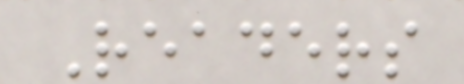Readers
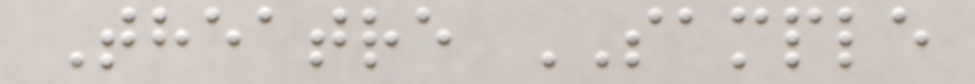Theatre SAMPLE
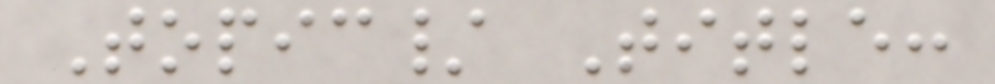Topic/ Title:
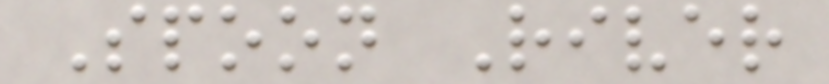Spoon River
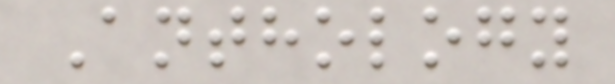Anthology
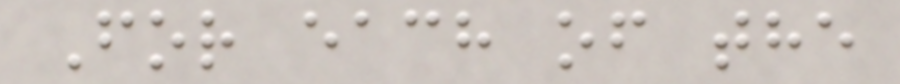For each of the
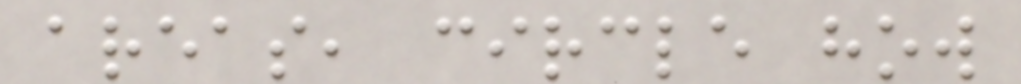areas, circle how
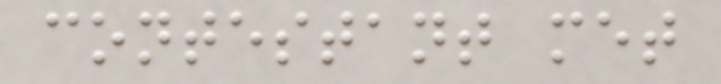contestant met
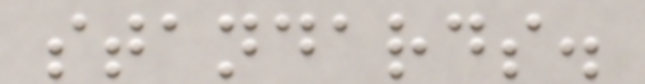standards.
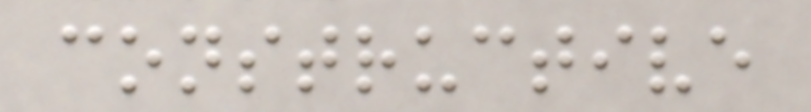constructive
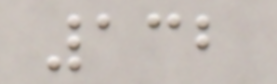132
